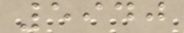5940
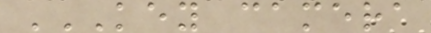KEY CAMERA
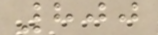800
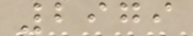2979
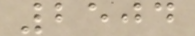2504
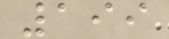199
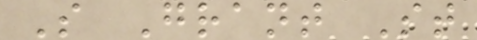S Grant St
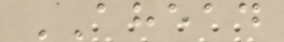AHEAD
